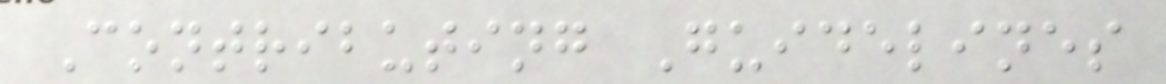Contributing Guidelines
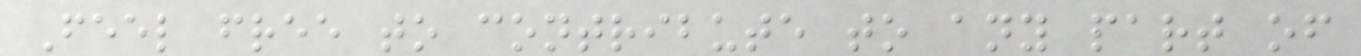Feel free to contribute to any part of
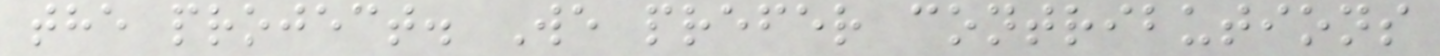the project. We prefer contributions
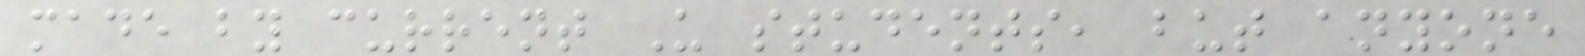made by current U students, but anyone
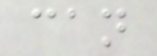can
